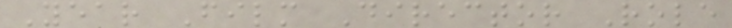Year Film Director Role
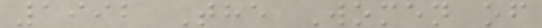1992 The Women of
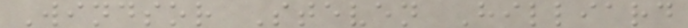Windsor Steven Hilliard
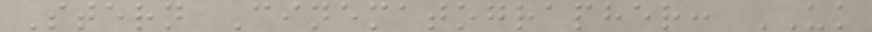Stern Cinematographer: UK
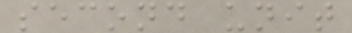second unit
